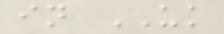in UK
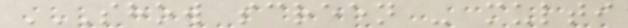SHOW SCREEN - MULTI
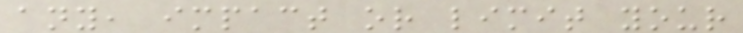any, impact or limit your
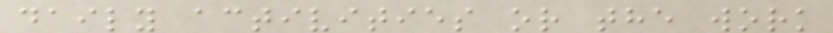daily activities or the work
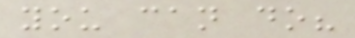you can do?
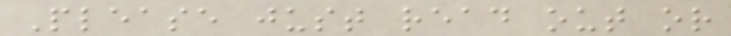Please just read out or
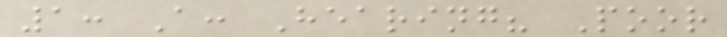1: A: Hearing? Poor
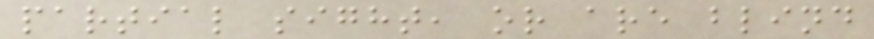partial sight, or are blind
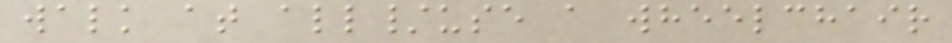walk at all/use a wheelchair
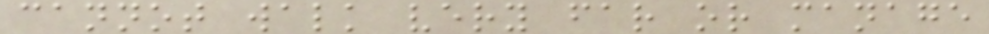cannot walk very far or manage
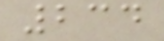234
